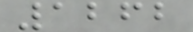1262
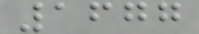1677
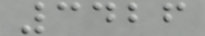3426
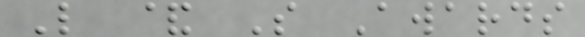L & S Awards
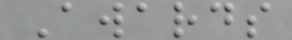Awards
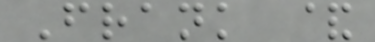Frank &
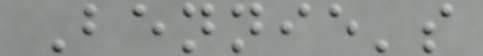Bennie's
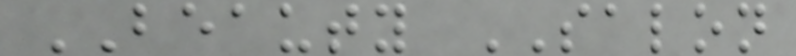BEAUTY SALON
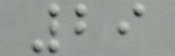29
